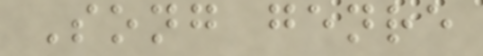Song genre
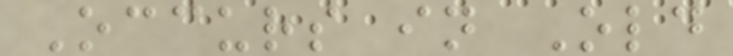Occurs in Old
